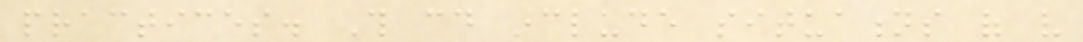practices. This could include situations of very
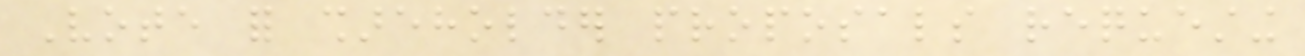Vote for shareholder proposals requesting
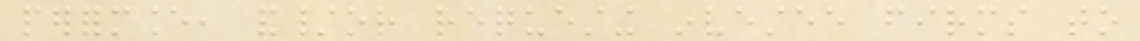performance, and/or requesting investee firms to
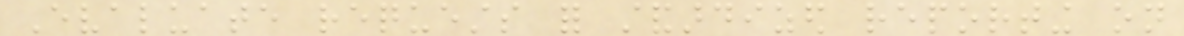Evaluate requests for standardized reporting on
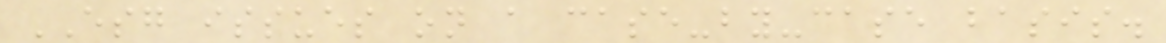ESG issues on a case-by-case basis.
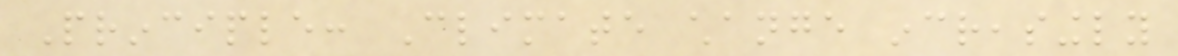Principle: Climate change increasingly
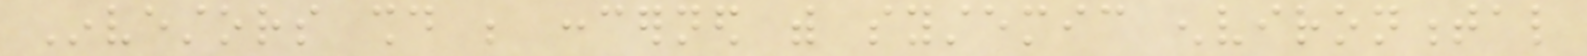Investors should be concerned with systemic environmental
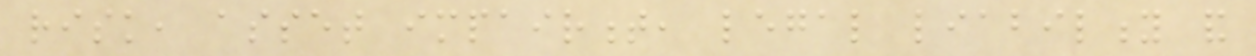risk, asset impairment, legal liability and
